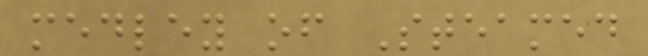medley of Steamed
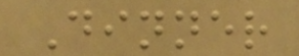Dinner
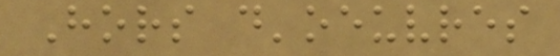Hors d'oeuvres
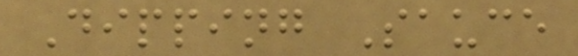Dipping Sauce
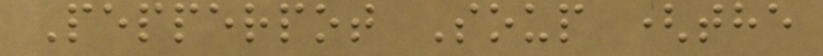Pepperpot Soup (the
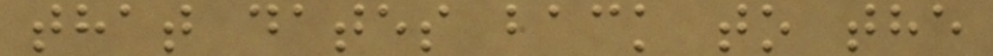that dates back to the
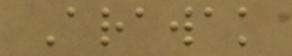Arawak
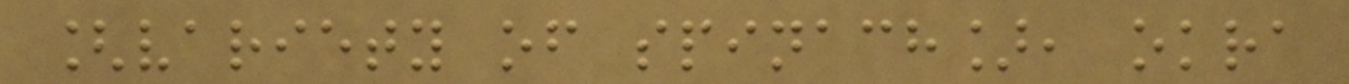[variety of spinach], okra
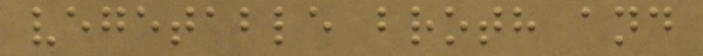vegetable broth and
